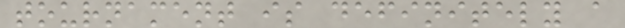tournament is definitely a
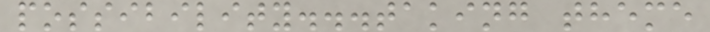possibility...taking theme
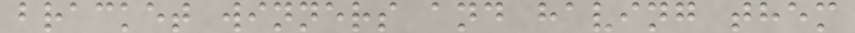bracket winners and having them
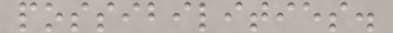possibilities.
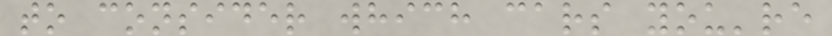to consider which cars you're
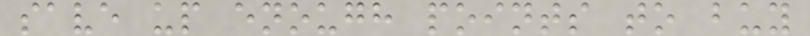save up enough points to buy
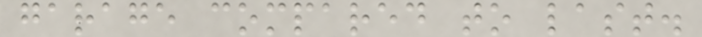garage compared to last.
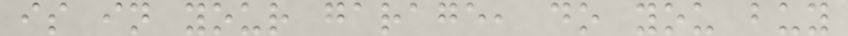is in your garage, do you buy
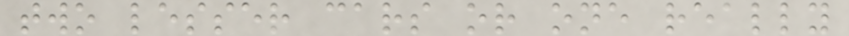two lesser cars or one really
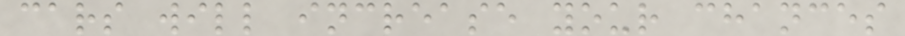cars will increase your chances
